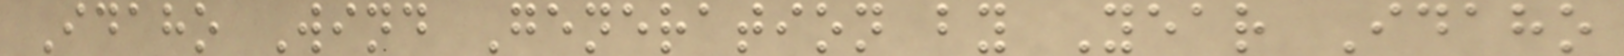Idaho Wind Generation by Year Idaho
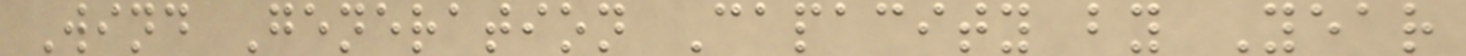Wind Generation Capacity by Year
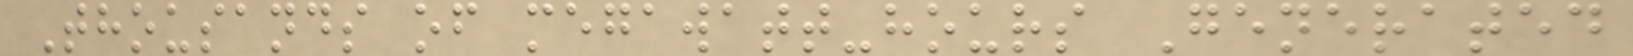Thousands of megawatt-hours Generated
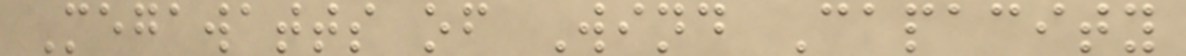Megawatts of Wind Capacity
